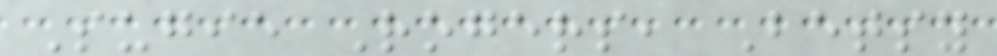Sugie Rogers, Betsy
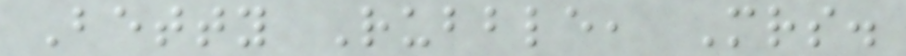Betty Rubble, Mrs.
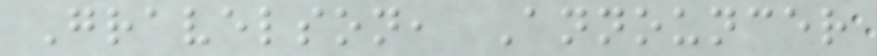Gravelson, Announcer
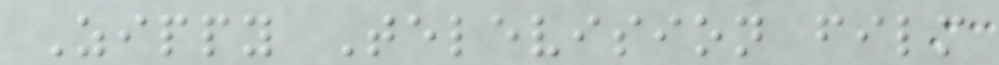Zippy Television film
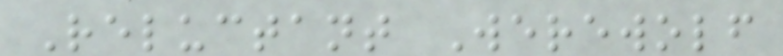Reluctant Werewolf
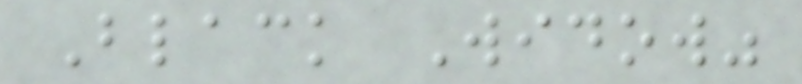Black Widow"
